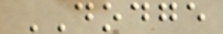DODGE
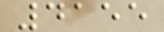4155
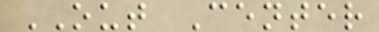OUT Center
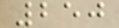250
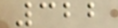322
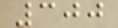300
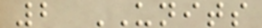2 UNITS
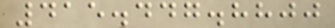415.447.8800
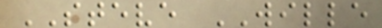STEVE WILLE
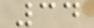34
